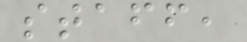staff,
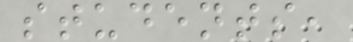students,
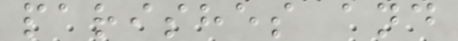parishes and
